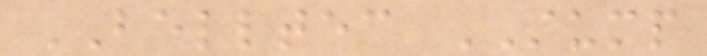BELLTEC STUMP
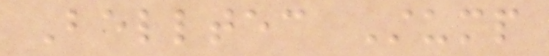Belltec Stump
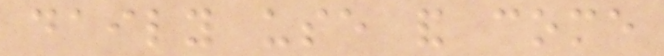daily use and come
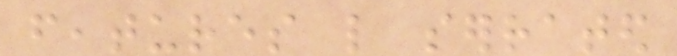features like serrated
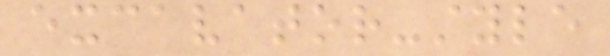excavator-style
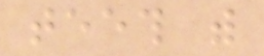teeth with
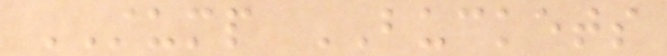STUMP BUCKETS
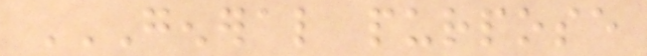GENERAL PURPOSE
